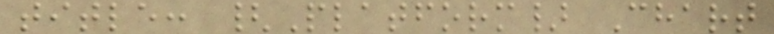title: {Platform} Chart
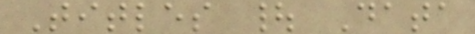Titles | Data
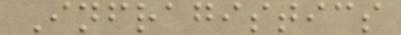Infragistics
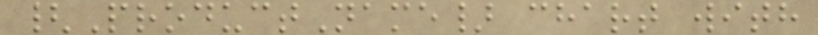{ProductName} chart with
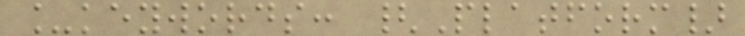_keywords: {Platform}
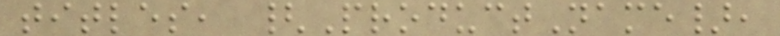titles, {ProductName},
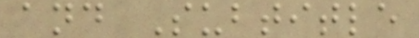and Subtitle
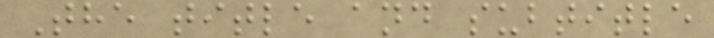The title and subtitle
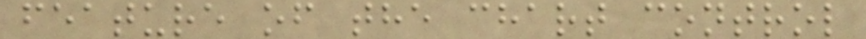feature of the chart control
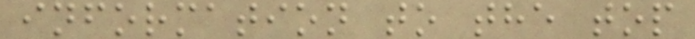information to the top
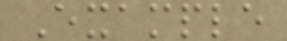Example
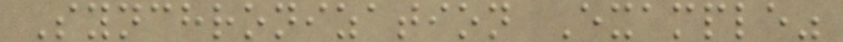Synchronization Example"
